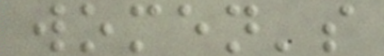women's
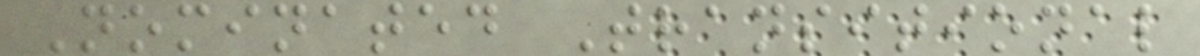Nominated Transitional
